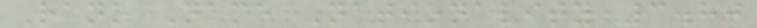Rank Name Nationality 3.80
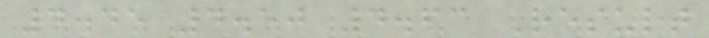4.45 4.50 4.63 Result
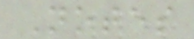Notes
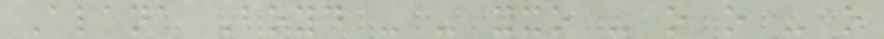Alana Boyd - - xxo - o o - o
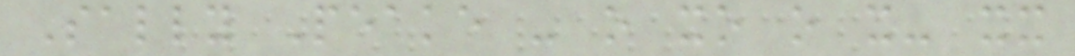Sally Peake - o xo o x- xx
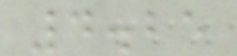4.25
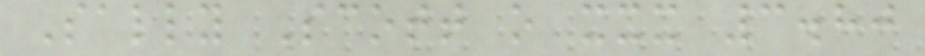Sally Scott o xxx 3.80
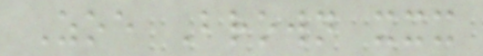Zoe Brown xxx
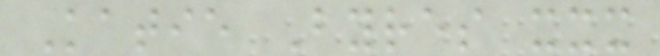Katie Byres xxx
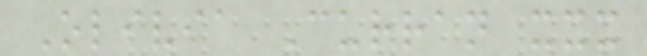Olivia Curran xxx
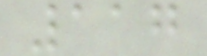117
